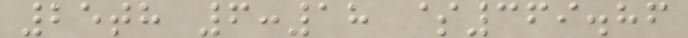25th 6:18 $369.86
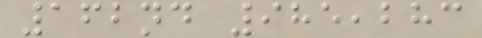162nd 985,283
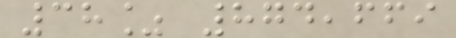38% 874,669
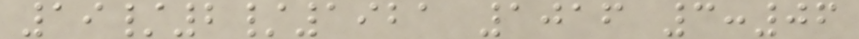19/2/1921 1016 3:06
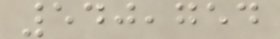540,754
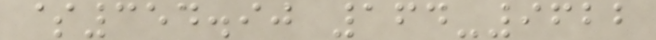$354.90 164-9622
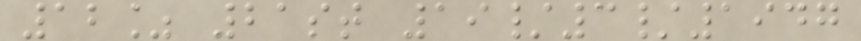12% 21st 19/3/1947
